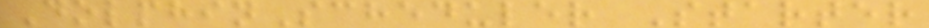DolphinScheduler Starter
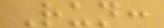Run:
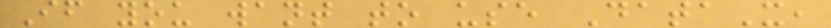If you want to use DataX,
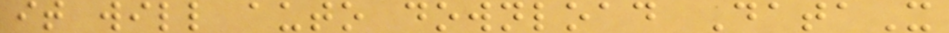it will auto download DataX
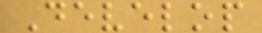Develop
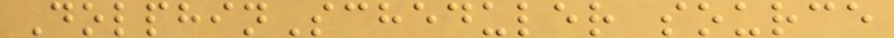DolphinScheduler source
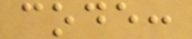code:
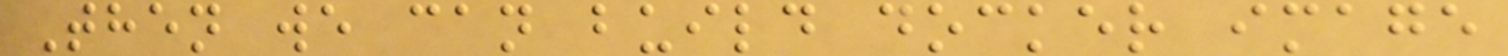Then we can build docker image
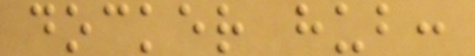docker hub:
